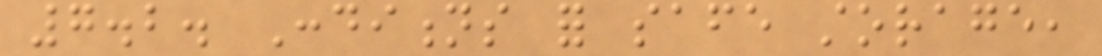7.2. Conditions for safe storage,
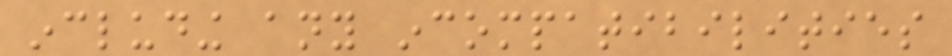including any incompatibilities
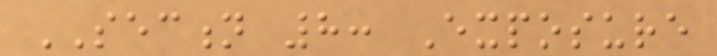SECTION 8: Exposure
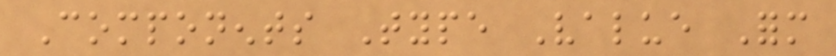Components Type Value Form
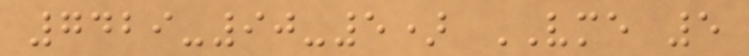7429-90-5) VME 5
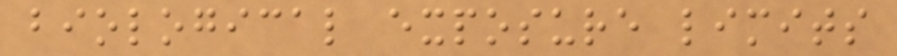biological exposure limits
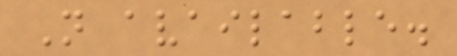Not available.
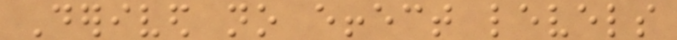Derived no effect levels
